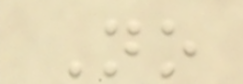No
